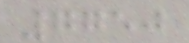7750
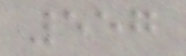557
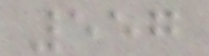557
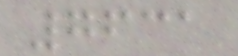7631
